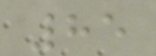85
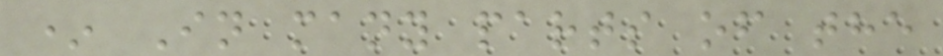* In many parts of the
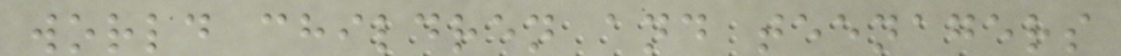world children and teenagers
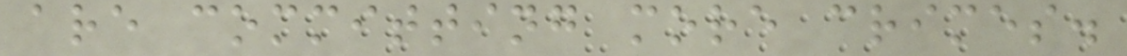are committing more crimes.
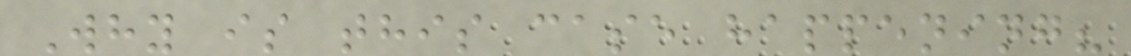Why is this case happening?
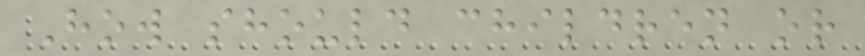How should children or
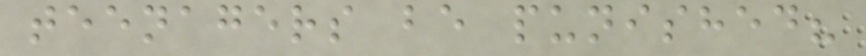teenagers be punished?
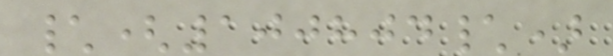\(100804\)
